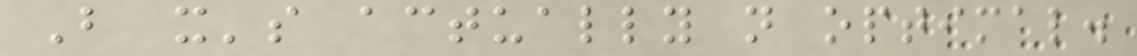But it's actually not optimal.
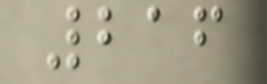216
